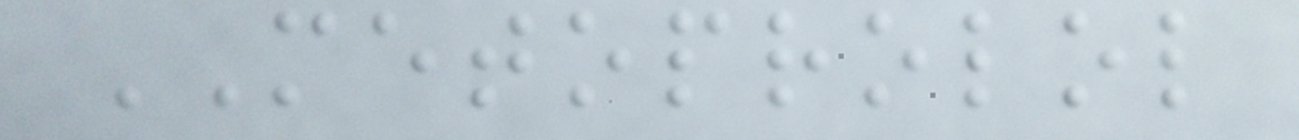METOPROLOL
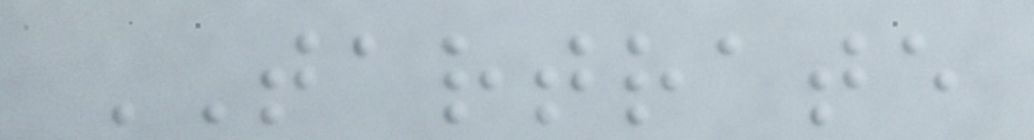TARTRATE
